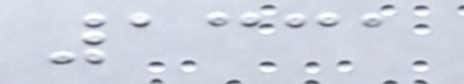1331
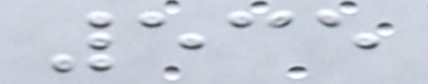535
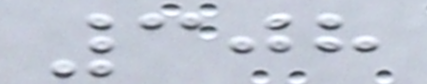308
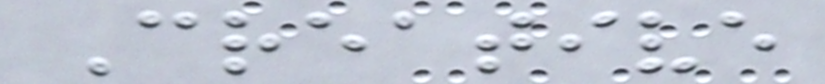Creative
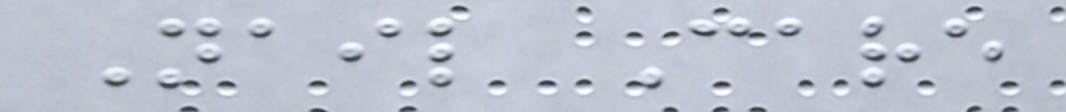Nail Care
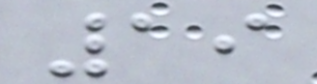19
